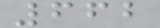662
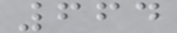664
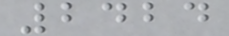2424
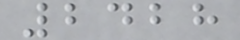2428
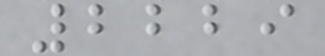2229
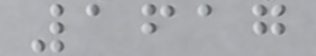1617
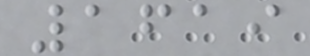1619
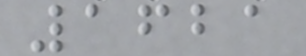1621
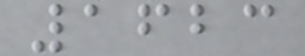1623
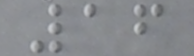16
